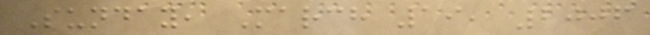Sunday, March 19, 2006
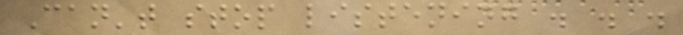Can't stop listening . . .
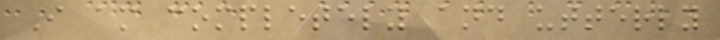I am completely and utterly
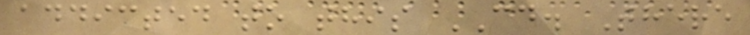addicted to this CD. There
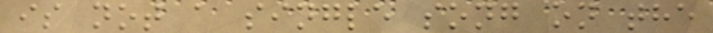is not a single song on the
